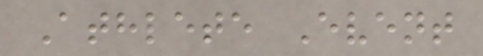Athlete Event
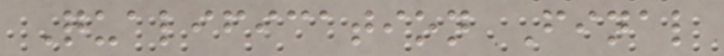Qualification Final
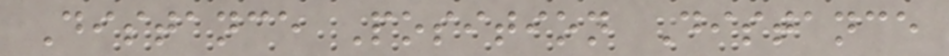Distance Position Distance
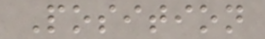Position
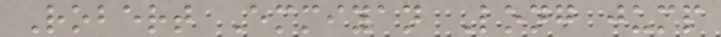Robert Emmiyan Long jump
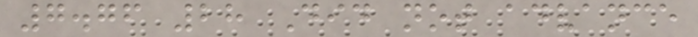7.76 28 Did not advance
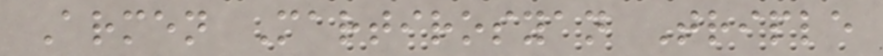Armen Martirosyan Triple
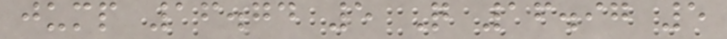jump 16.74 5 Q 16.97 5
